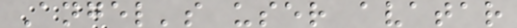Angel's user avatar
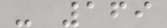- 169
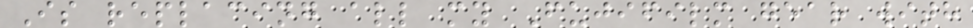Is replacing all my Fujifilm gear with
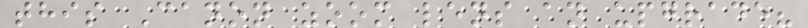this Canon zoom lens an upgrade?
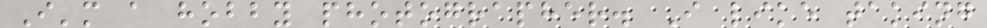I'm a hobby photographer. I like taking
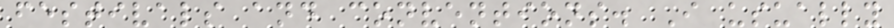festivals and conventions. I usually
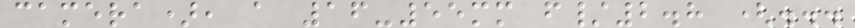camera), a 16-55mm f/2.8 (...
